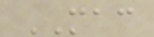MAC
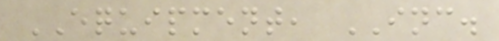EQUIPMENT, INC.
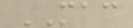MAC
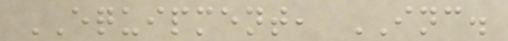EQUIPMENT, INC.
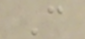C
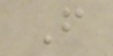F
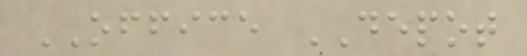OFFICE DEPOT
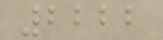2222
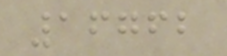16762
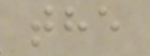the
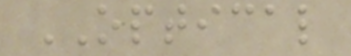OPTICAL
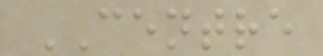CENTRE
